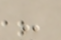-
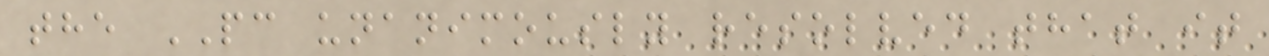the PC unanimously resolved that it
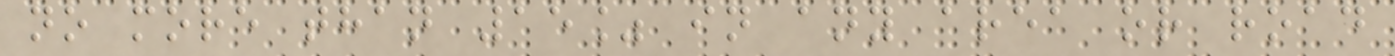no more than 15% in any area or road
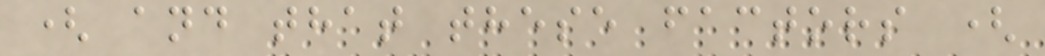( and that these factors (
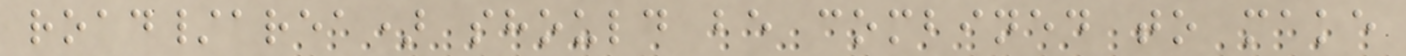road/area) should be combined to make
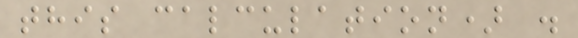this calculation) .
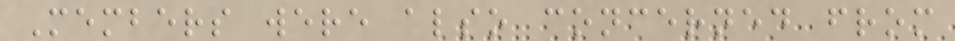Members were also concerned from
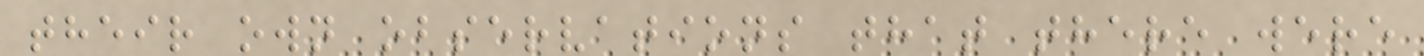their own observations that there were
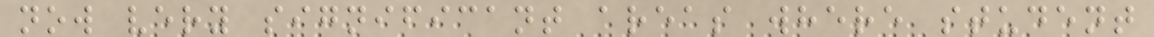now very significant areas where student
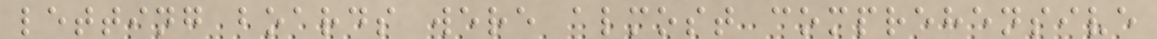letting boards were almost comprehensive
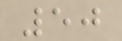50
